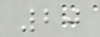20
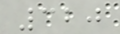320
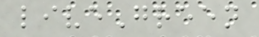liveGreen
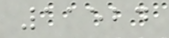11524
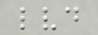lvd
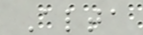Alta
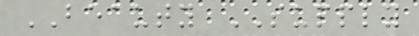BEAUTY SUPPLY
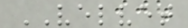VELVET
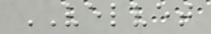VELVET
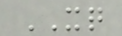XQ
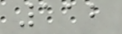112
